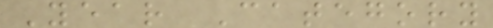Year Category
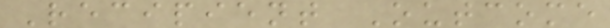Recipient Outcome
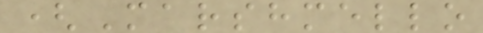(Marshmello
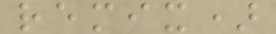remix)
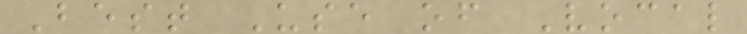Best Use of Vocal
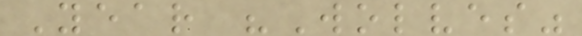Year "Wolves"
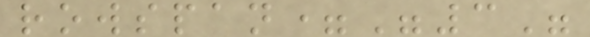rowspan="3"
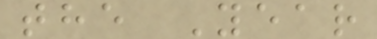the Year
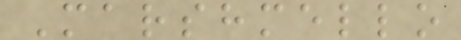Marshmello
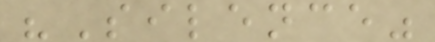"Silence"
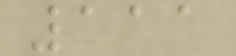111
